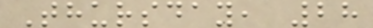Thursday, 28
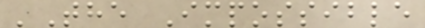'The Impossible
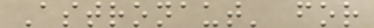Astronaut' for
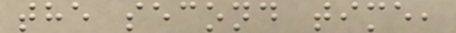the second time,
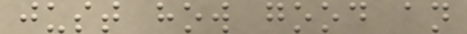just how good an
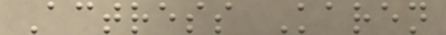Actress Karen
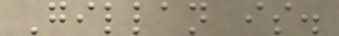Gillan is.
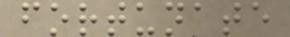fortunate
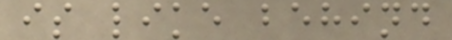is like behind
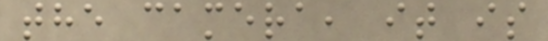the camera, it is
